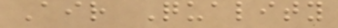Air Quality
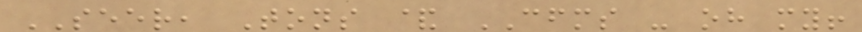SEER, Tons & CFMS - oh my!
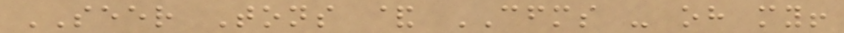SEER Tons & CFMS - oh my!
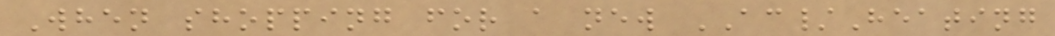When shopping for a new AC/Heating
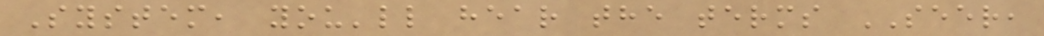System, you'll hear the terms SEER,
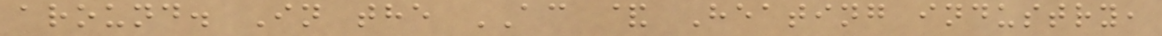around. In the AC & Heating industry,
